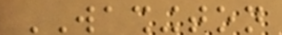WASHINGTON
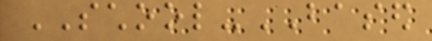SCHOOL-BASED
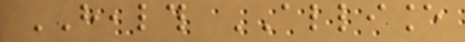HEALTH ALLIANCE
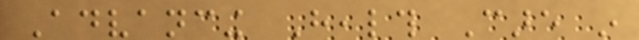Advancing Health Care in
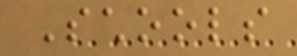Schools
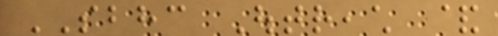SBHC Outreach &
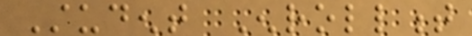Student Enrollment
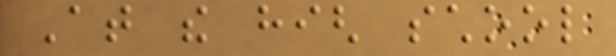At the high school
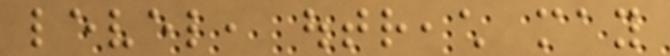level, outreach may
